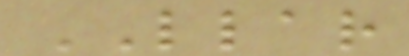LLAR
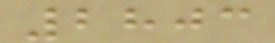2803
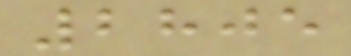2805
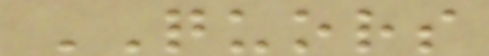QUORS
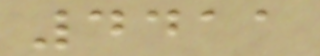4411
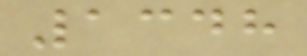1348
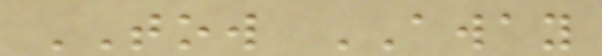TOW AWAY
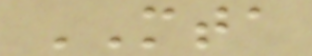MTA
